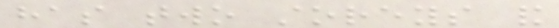has two storeys and
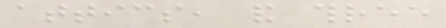attics, and three
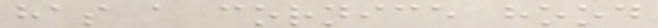has a cornice hood
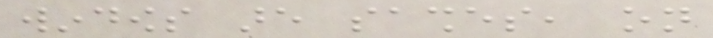windows are sashes, on
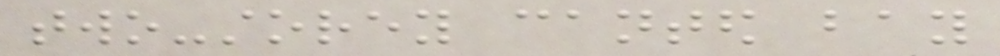two-storey canted bay
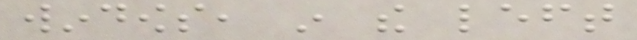windows, in the left
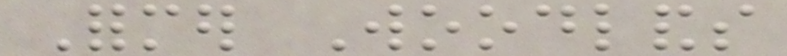Former Woodlands
